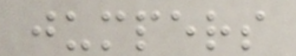jumpers
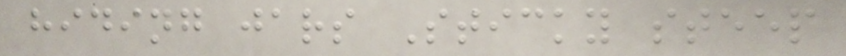hiding jars Sticky steep
